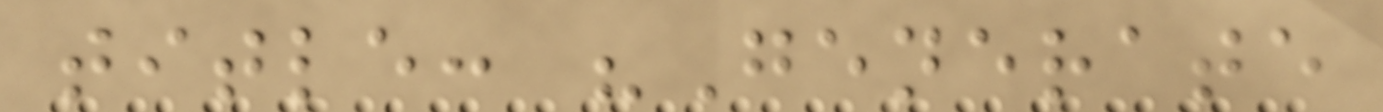title: "Generate
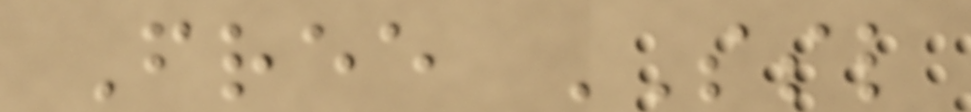Free SSL
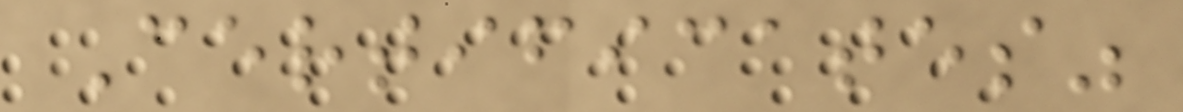Certificates"
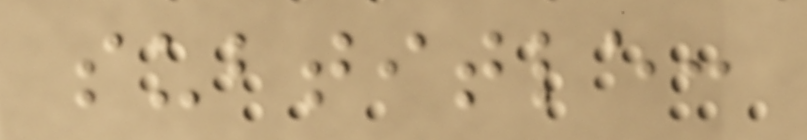subtitle:
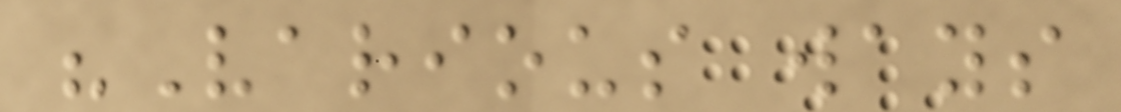"Various ways
